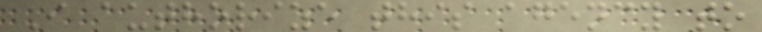I authorize this agency to
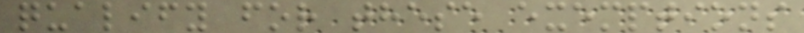qualify for these exemptions
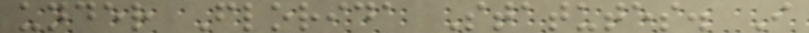under Florida Statutes. I
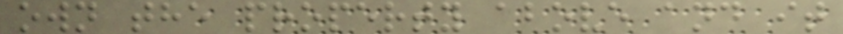own the property above and it
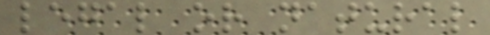legal or natural
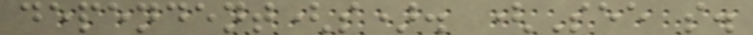dependent(s). (See s.
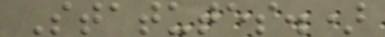Statutes.)
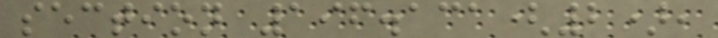section 196.131(2),
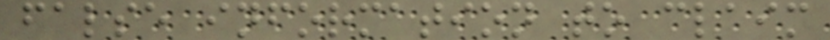false information to claim
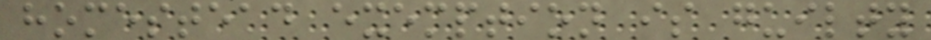homestead exemption is guilty
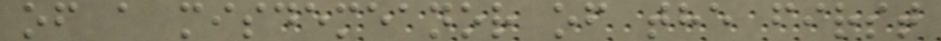of a misdemeanor of the first
